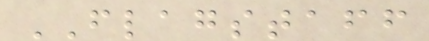FLAGSTAFF
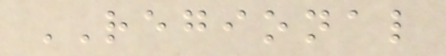REGIONAL
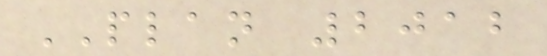PLAN 2012
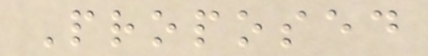Proposed
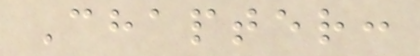Chapter:
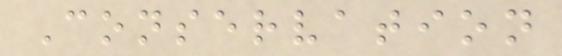Conservation
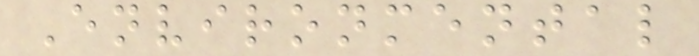Environmental
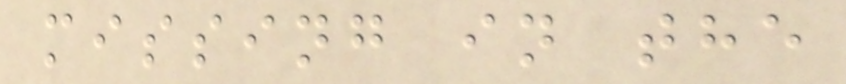missing in the
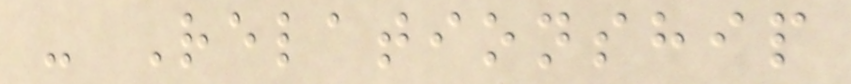- Relationship
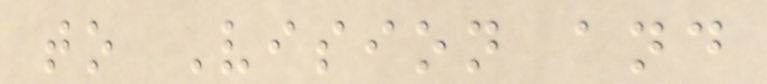to Vision and
